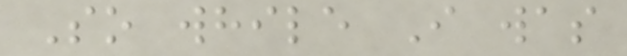So while I was
